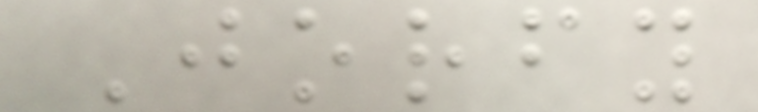Jorfy
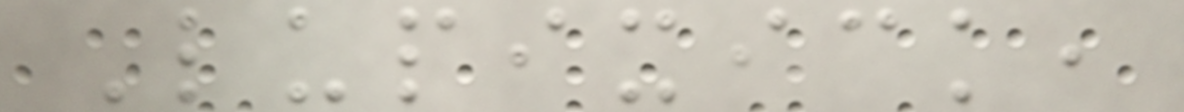Lupixick,
